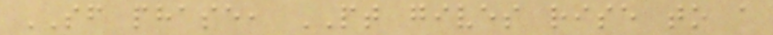SF phase, PT gives rise to a
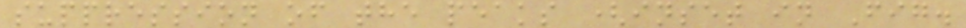suppression of the peaks (inset in Fig.
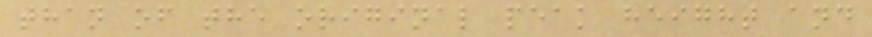than of the original peak height and
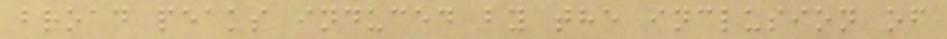broad peaks induced by the inclusion of
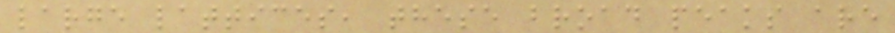large lattices, these broad peaks are
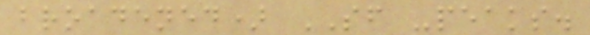broadened) SF -peaks.
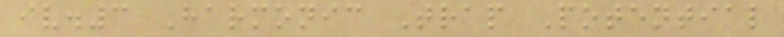iv.3 Harmonic Trap Potential
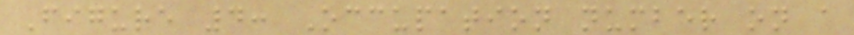Figure 4: Occupation number on a
